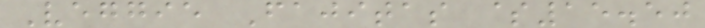Veggie Fajitas $15.50
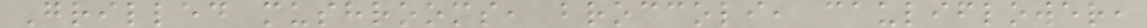Grilled mushrooms, broccoli, cauliflower,
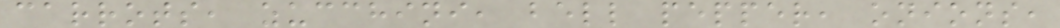carrots, zucchini, bell pepper, onions,
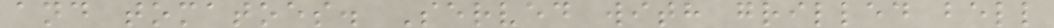and tomatoes. Served with grilled bell
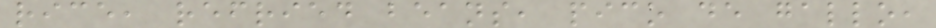rice, refried beans, pico de gallo,
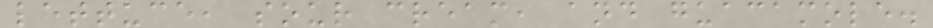lettuce, sour cream, and guacamole.
